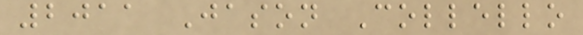2011 Jason Collello
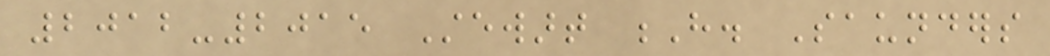2012-2015 Stewart H. Saunders
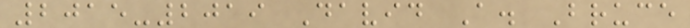2015-2019 David A. Bruce
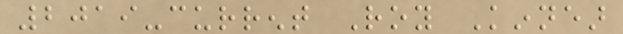2019-current Roy Kinnear
